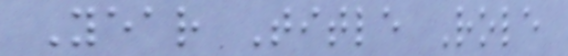Year Title Role
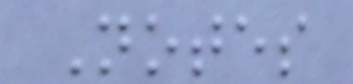Notes
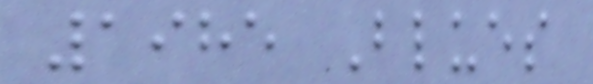1985 Blues
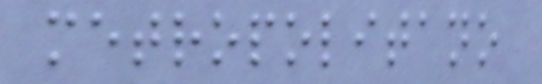metropolitano
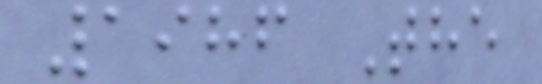1986 The
